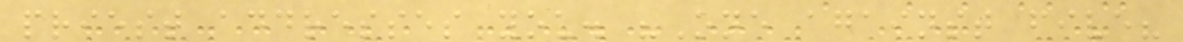priest addresses you. "One against five?
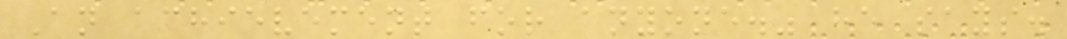An achievement for anyone." he says.
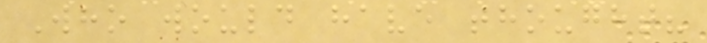Who would have thought?
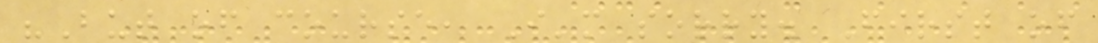"But of course, I'm sorry. First of
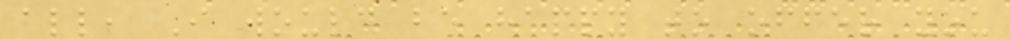all, I would be happy to offer you
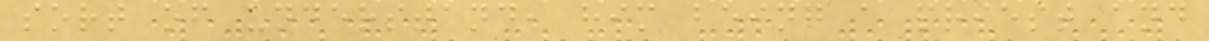sort of understand, him being a priest and
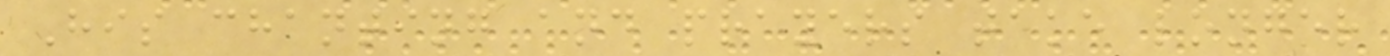His chanting and prayers take longer
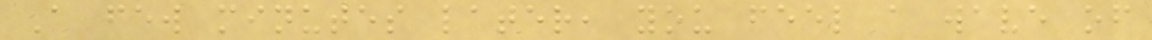A few minutes later, you feel a wave of
